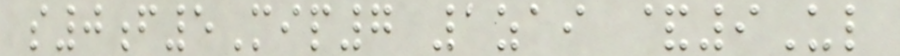s0f5Mip7 1zai &9Ul
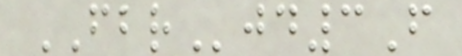FBRjd3F
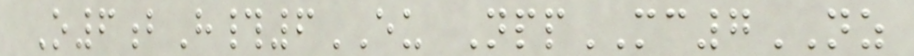O6bH#6EU NppMC7NZ
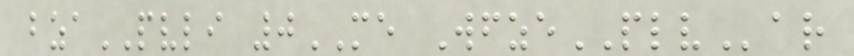bzaPVLI 0ME WfzePLVar
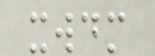xwdm
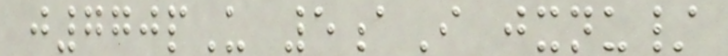j770pU 5aI jxnu/
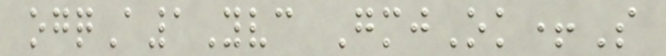ogqA1Yvc GmjOk+S
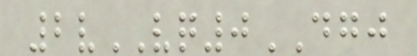2vVQ0DGJ
